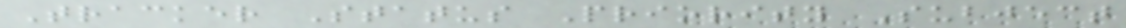Tracker Status Priority Subject
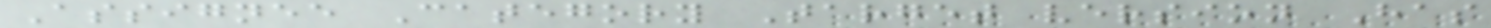Assignee Category Target version Has
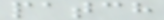patch
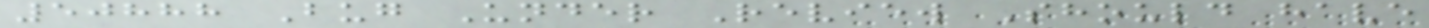50888 Bug Under Review Should have
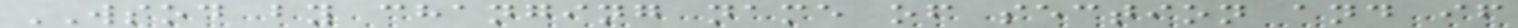WSOD by changing name of section and if
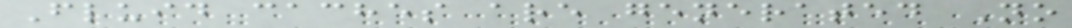Fluid caches are generated No
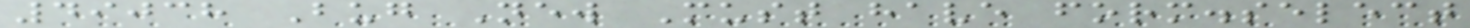49038 Bug New Must have form.select
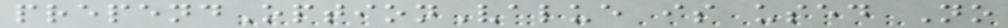prependOptionValue is used No
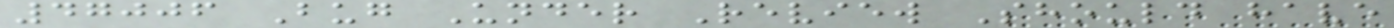47006 Bug Under Review Should have
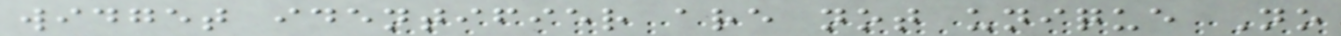widget identifier are not unique No
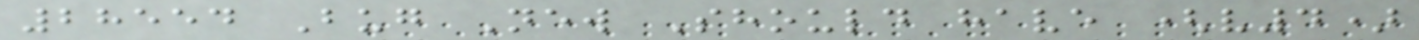28554 Bug New Should have (v4)
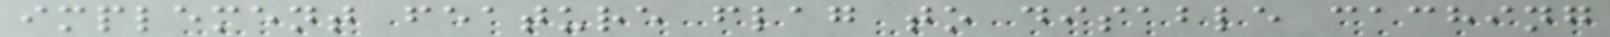implement feature flag to disable caching
